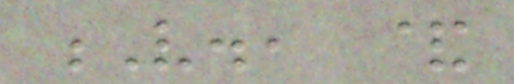V., &
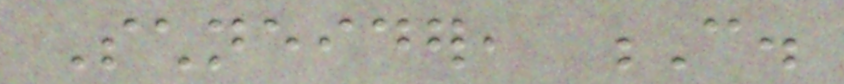Schneider, C.
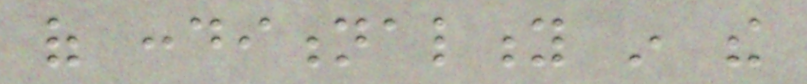of conditionality in the
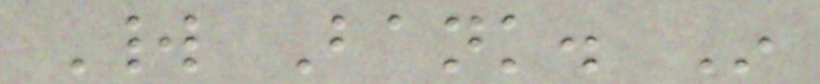World Bank. In
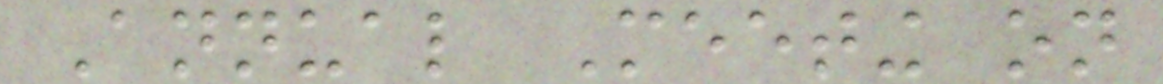Annual Meeting on
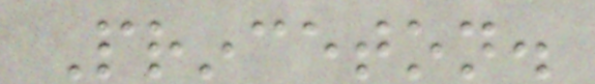Princeton.
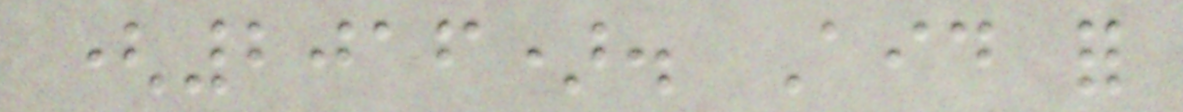(2016). Aid for
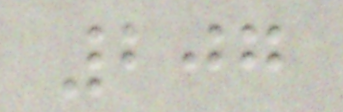207
